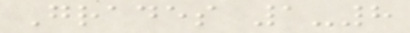Grades 1-8
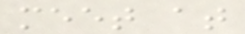meet at
